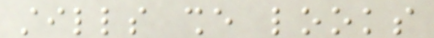stills she looks
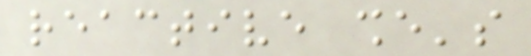reactive she's
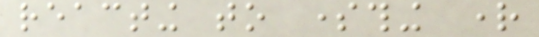reacting to something right
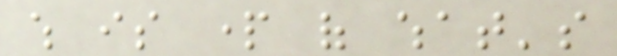which is part of what's
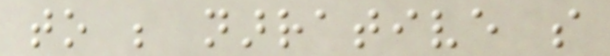to be narrative so
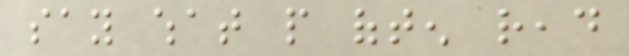say what people often read
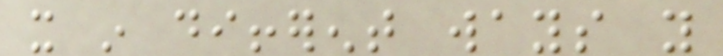it in different ways you
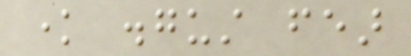know disgust fear
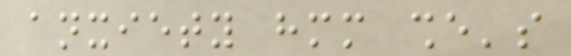anxiety hmm she's
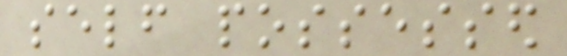self possessed
